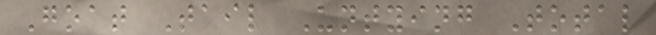Goat Tail Untying Total
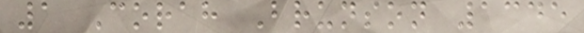1 Corah Brunson 1345
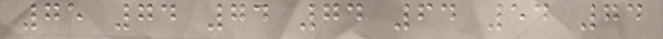75 74 74 74 64 54 74
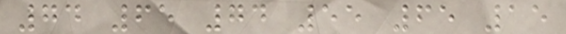74 65 74 55 65 15
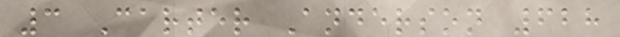3 Carter Anderson 628
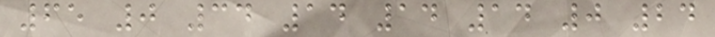65 0 34 14 14 14 0 24
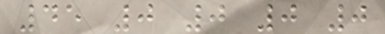45 0 0 0 0
